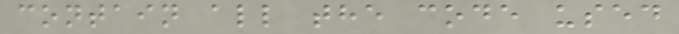contain all the code used
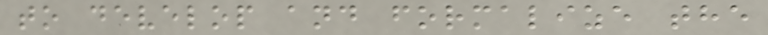to develop and formalize the
